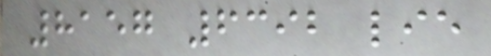8157 6392 lie
